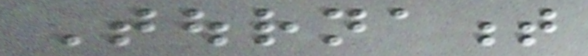Tournament
